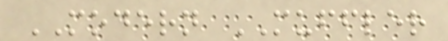MODERN MUFFLER
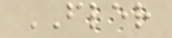FLER
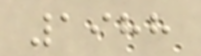1988
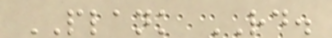PLANK RD.
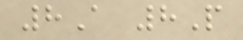8A 8P
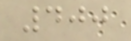400
